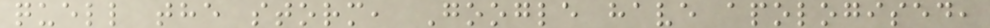quell the storm, Google have apologised,
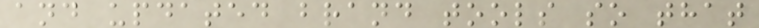and updated brand tools so that
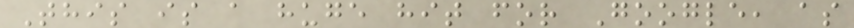This is a huge hit for Google, as
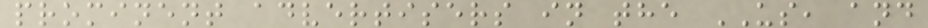prominent advertisers in the US, and
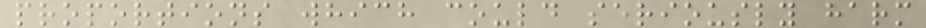proportions which could seriously harm
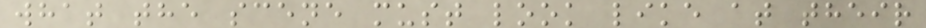what the scene must look like at their
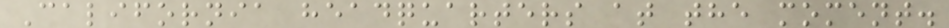California headquarters at the moment.
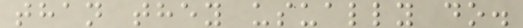than they usually do.
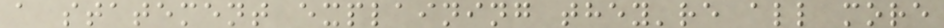a statement explaining they're all more
